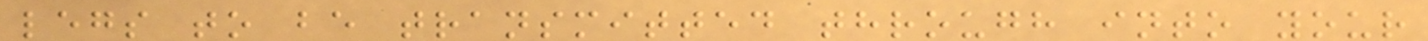legs to be transmitted through into your
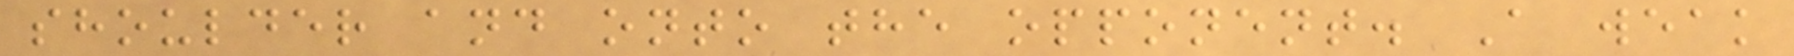shoulder and onto the opponent. A weak
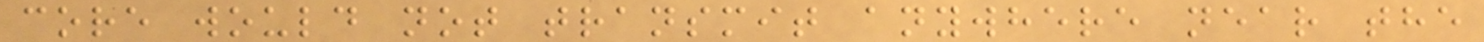core would not transmit anywhere near the
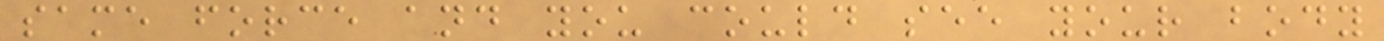same force and you could see your body
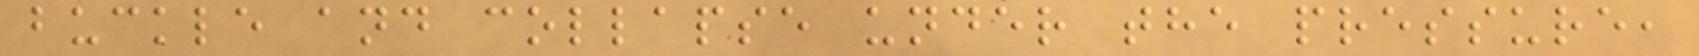buckle and collapse under the pressure,
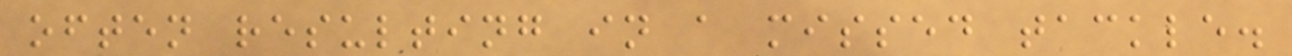often resulting in a missed tackle.
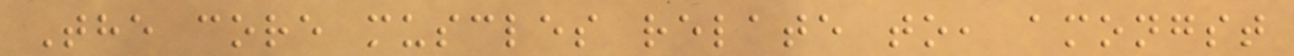The core muscles relate to, amongst
